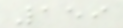159
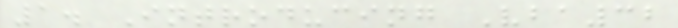1. Introducing Vba32
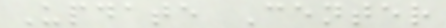Update Center
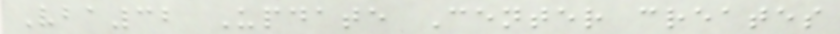Vba32 Update Center creates
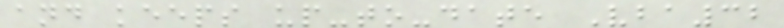and keeps up-to-date Vba32
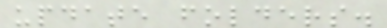update folders.
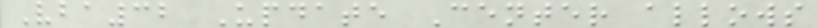Vba32 Update Center allows
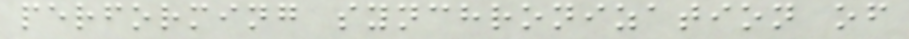performing synchronization of
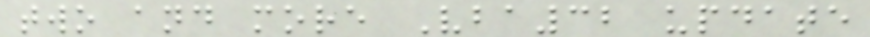two and more Vba32 update
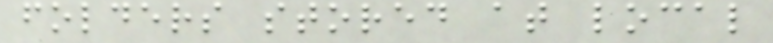folders stored at local
